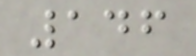146
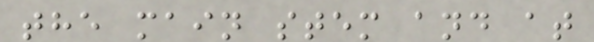the main stem and at
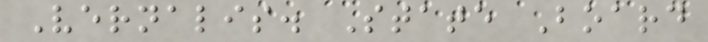Vernalis. State Board
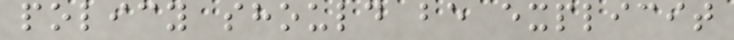policy should be explicit
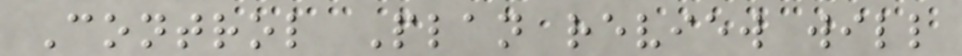Control Plan review will
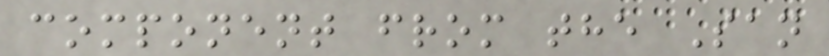component from the San
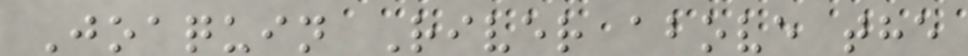Joaquin River above the
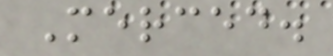Merced.
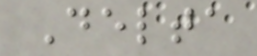Delta
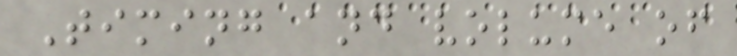Timing and volume of
